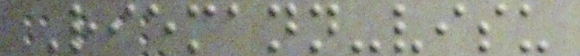Riemann-visu
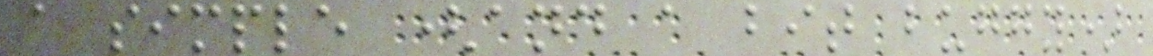a simple (and a bit buggy)
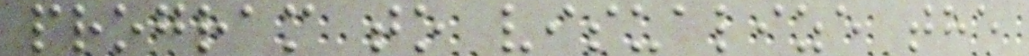program to visualize the
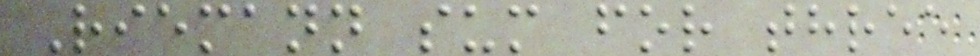Riemann sum for three
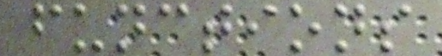functions
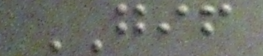GIF
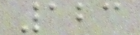123
